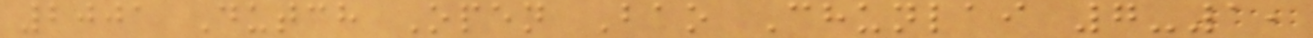2001 Dutch Open Bao Chunlai 7-1,
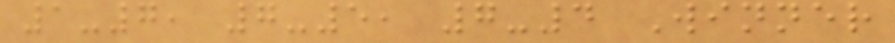1-7, 7-5, 7-4 Winner
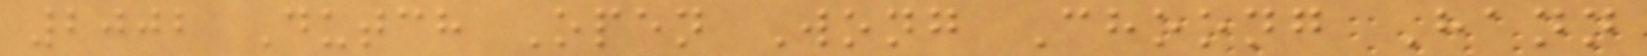2002 Dutch Open Wong Choong Hann
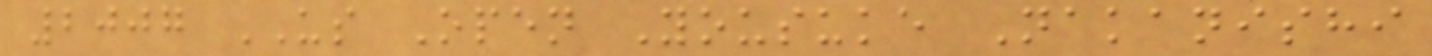2007 US Open Yousuke Nakanishi
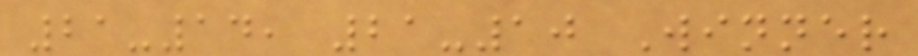21-14, 21-10 Winner
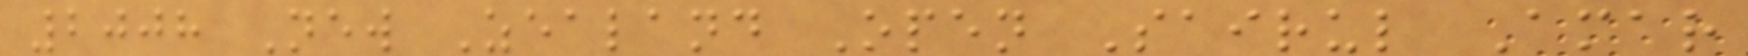2008 New Zealand Open Sairul Amar
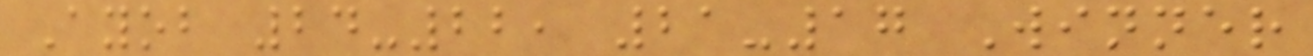Ayob 24-22, 21-17 Winner
